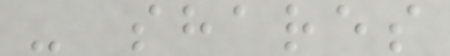- shares
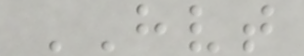HVT
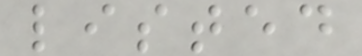listed
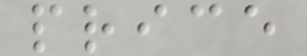price
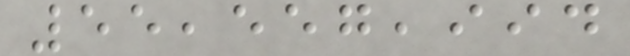55,557,994
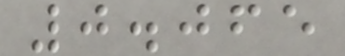0.065
